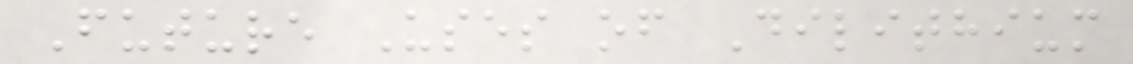Future Uses of Dilithium
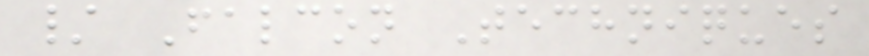/ Falcon Techniques
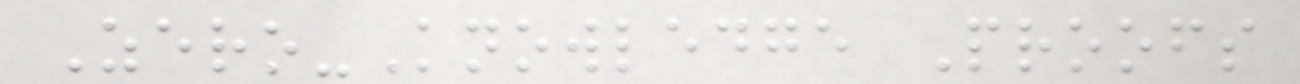Zero-Knowledge Proofs
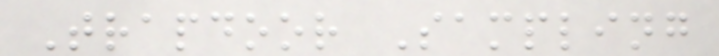Trapdoor Sampling
